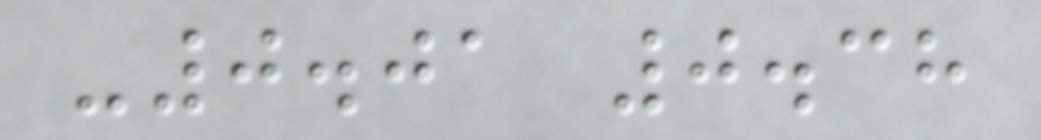-0.01 0.38
